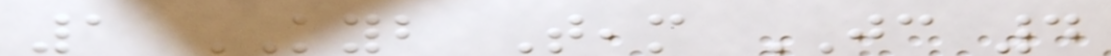1 KYB Team JC 4
